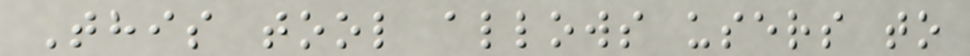This tool allows users to
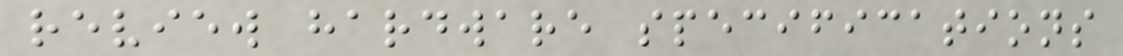review hardware specifications
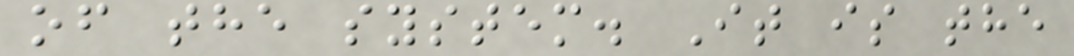of the system. It is the
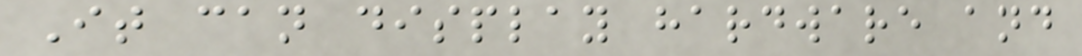It can display hardware and
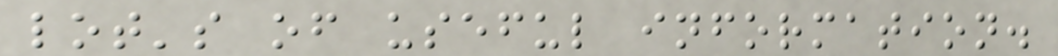lot's of useful information.
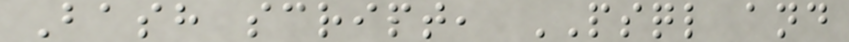Bash script, PSQL and
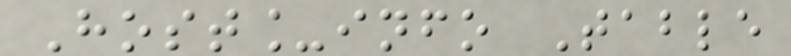Host_info Table
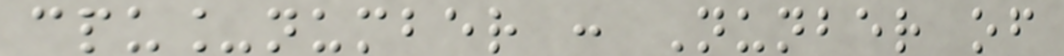cpu_number : Nunber of
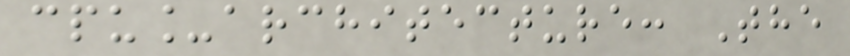cpu_architecture: The
